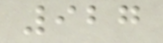927
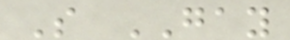S GAY
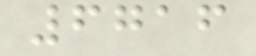6716
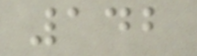142
